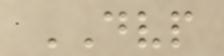DVP
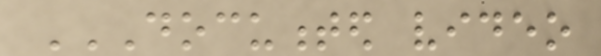DOCUMENTED VIDEO
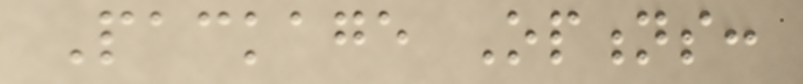Package Options:
